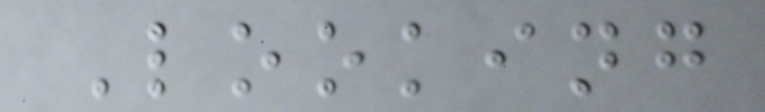Looking
